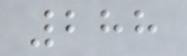288
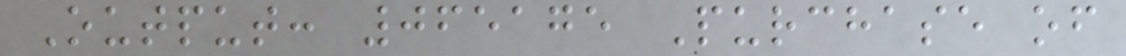Output: 065175 Purchase of
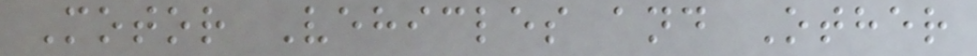Motor Vehicles and Other
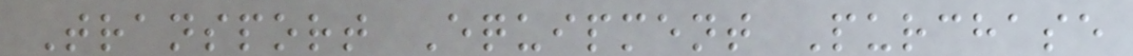Transport Equipment Purchase
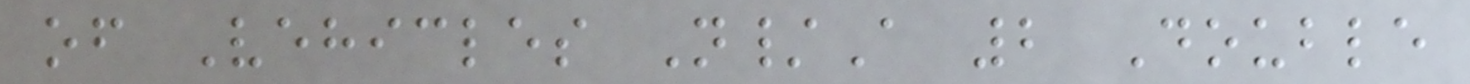of Vehicles N/A 2 Double
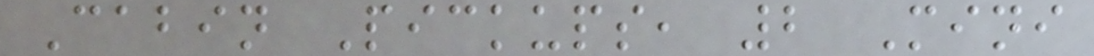Cabin Pickups, 2 Mini
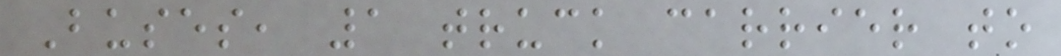Buses, 1 truck carrier to
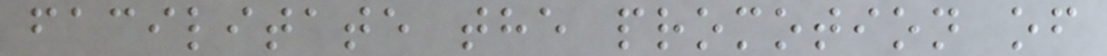facilitate the promotion of
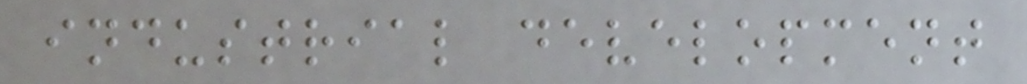industrial development
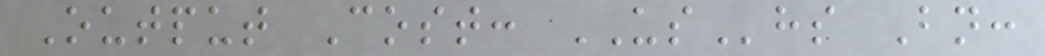Output Cost: UShs Bn:
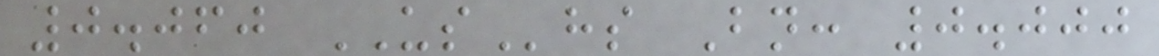0.060 UShs Bn: 0.000
